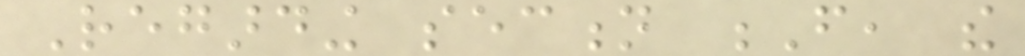Regarding section F, the
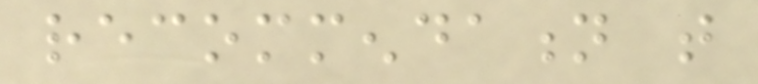recommendation that
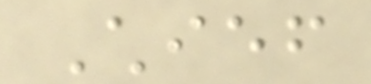Chief
